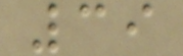39
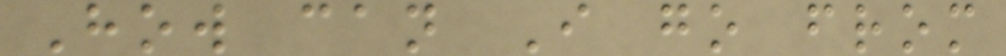How can I go from
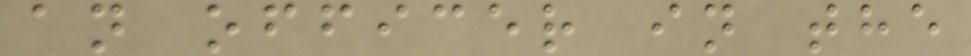an officer in the
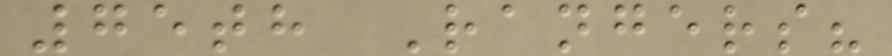75th Rangers?
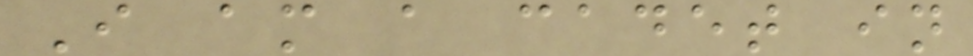I am a cadet in
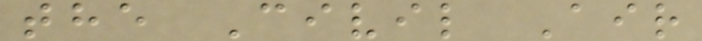the Civil Air
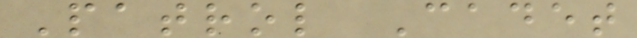Patrol Cadet
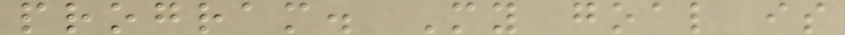program. My goal is
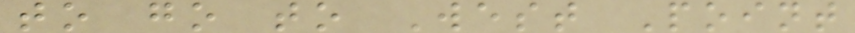to go to West Point
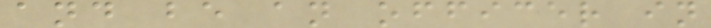and be an officer in
